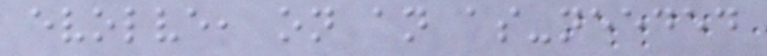evolve, on an as-needed
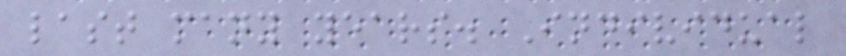last many years. Individual
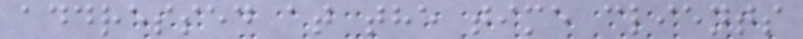addressed at the time clients
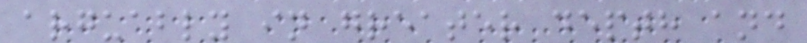arguably in greater depth and
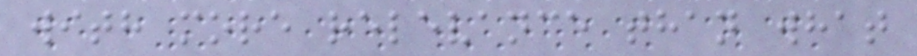with more relevance than what
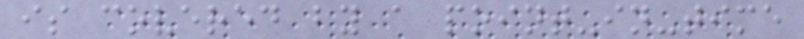is covered by a point-in-time
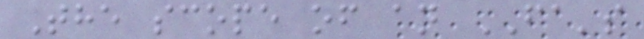The scope of an FA's
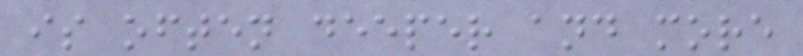is often deeper and more
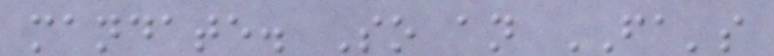mandate. So an FA's
